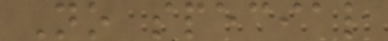No special
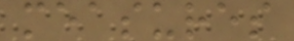measures
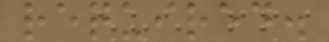required.
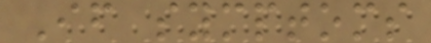If symptoms
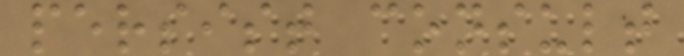persist consult
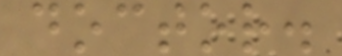doctor.
